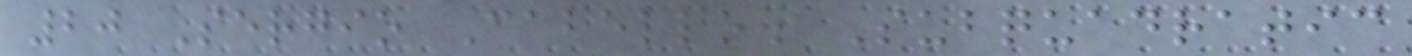20 Sergio Cabello. Subquadratic
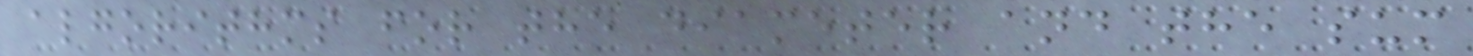algorithms for the diameter and the sum
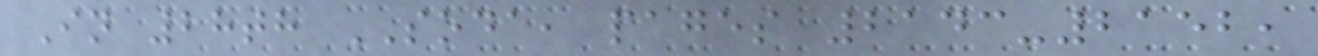In 28th SODA, pages 2143-2152,
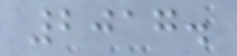2017.
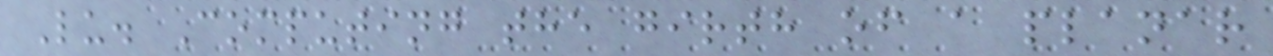Lu. Computing the girth of a planar
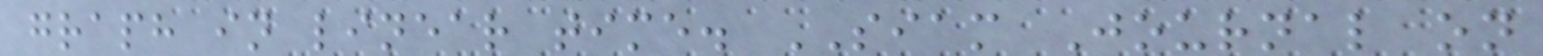graph in linear time. SIAM Journal on
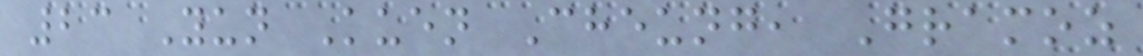23 Yun Kuen Cheung, Gramoz
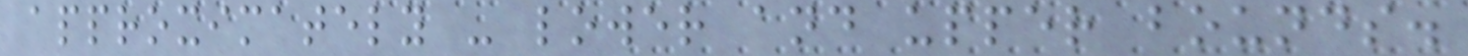approximately - lower and upper bounds.
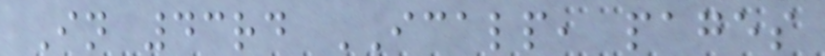In 43rd ICALP, pages
